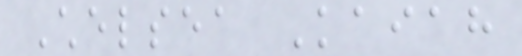Chelsea Kaiah
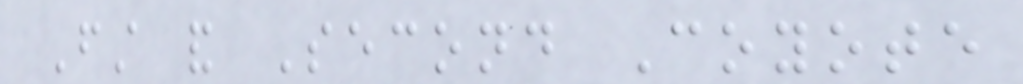First and Second Coyote
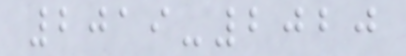2019-2020
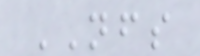NFS
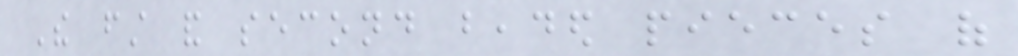The first and second beaded pieces of
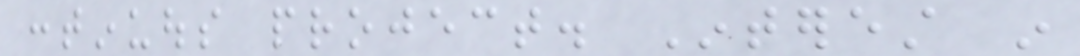continuous project. Interest in
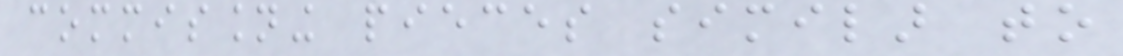commissioning pieces similar to
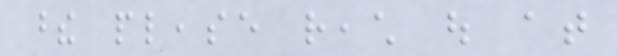these please reach out at
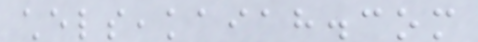chelseakaiah.com
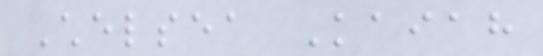Chelsea Kaiah
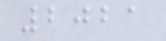2021
